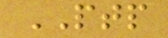PTP
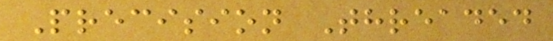Precision Threaded
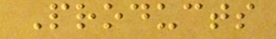Products
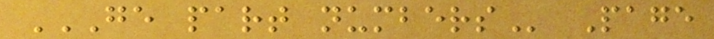GE PART NUMBERS Page
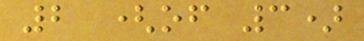2 (of 3)
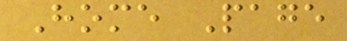Home Page
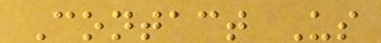Contact Us
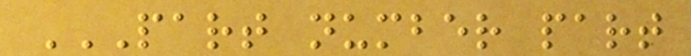PART NUMBER PART
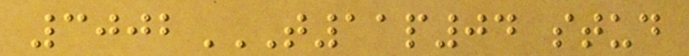3002T11P04 STUD
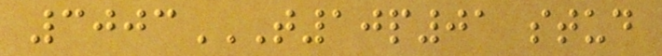3003T10P01 STUD
